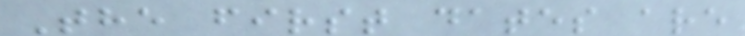The first dates are
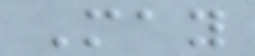May
